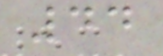44
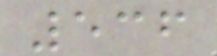536
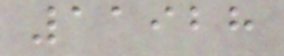11928
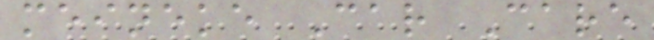meineke Car Care
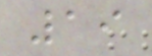19
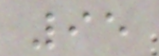95
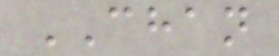CHAN
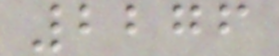2276
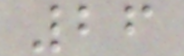26
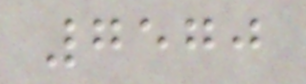7570
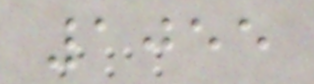1055
